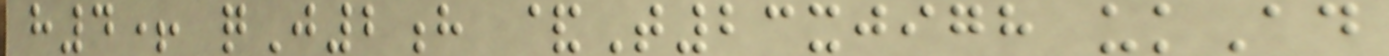h4+ qJ2h &T23xjigh ukAd
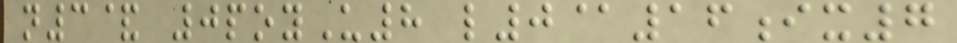n3& 0poyU8 l0@16ix7
